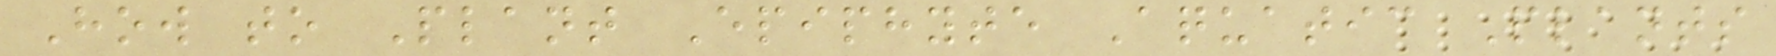How to Plant Epiphyte Aquatic Plants
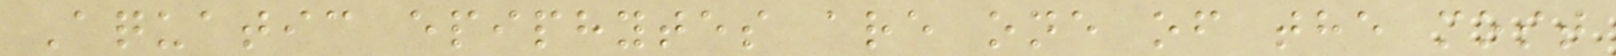Aquatic epiphytes are one of the most
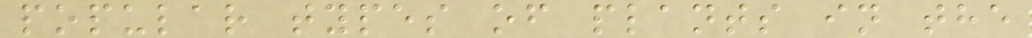popular types of plants in the
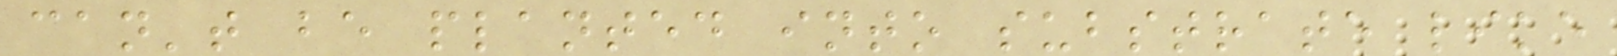can't be planted into substrate like
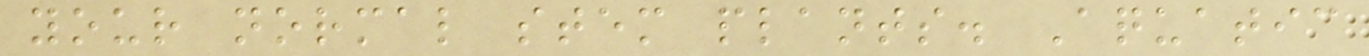your normal stem plants. Aquatic
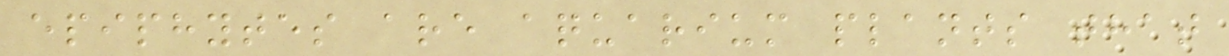epiphytes are aquarium plants that
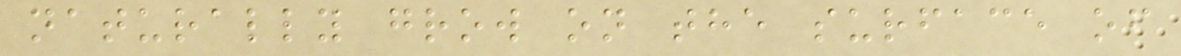naturally grow on the surface of
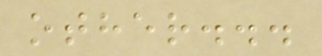other...
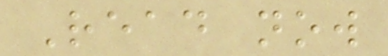Read now
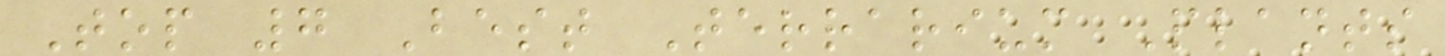Top 7 Best Terrarium Plants
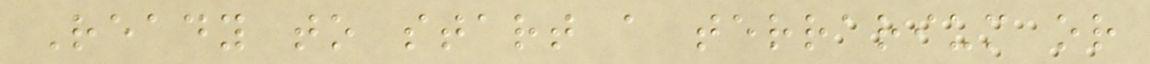Ready to start a terrarium or
